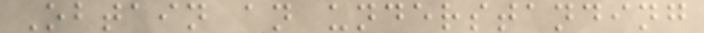Obtain an understanding
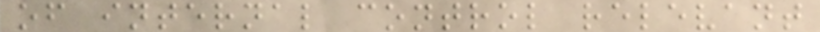of internal control relevant
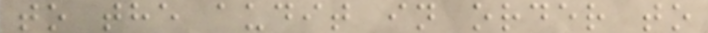to the audit in order to
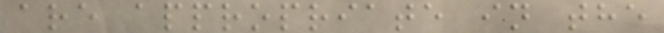are appropriate in the
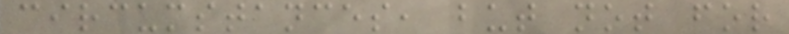circumstances, but not for
